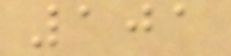101
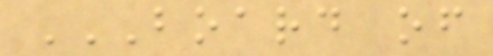BOARD OF
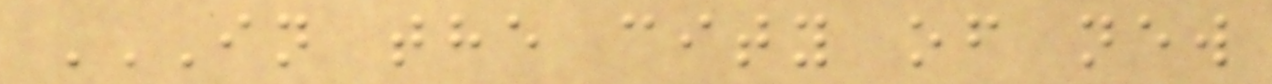IN THE CITY OF NEW
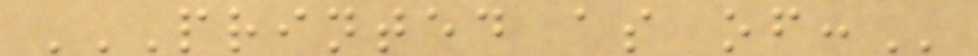PRINTED AS OF:
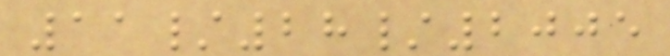11/28/2005
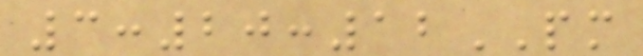3:20:12PM
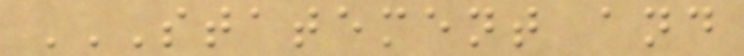STATEMENT AND
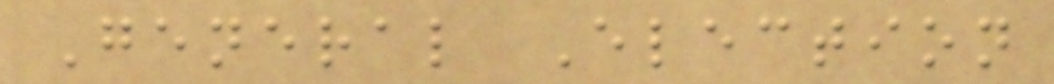General Election
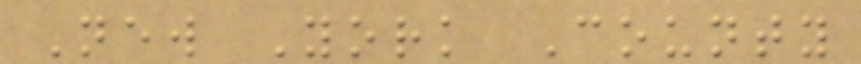New York County
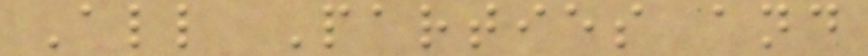All Parties and
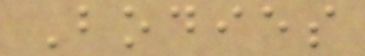Bodies
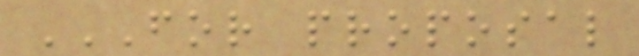FOR PROPOSAL
